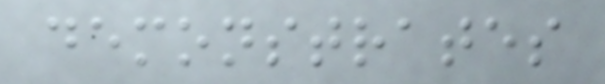demonstrates
